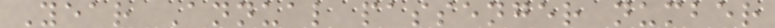Year Annual passenger number
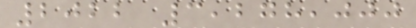2022 3,278,000
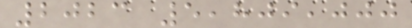2023 5,809,000
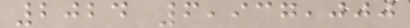2024 6,937,000
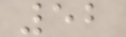52
